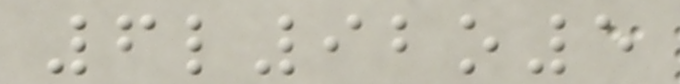6l92o5
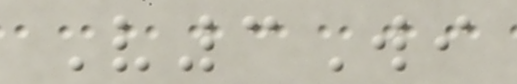V3Wi
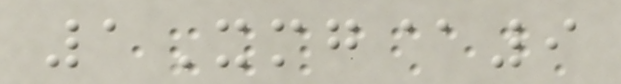1Xmg@9
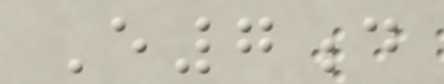E7d
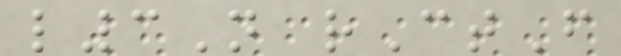l3N rCtF
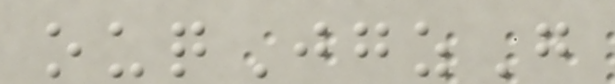ouqJgzG
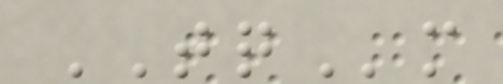TQm
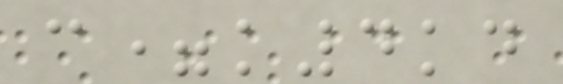c=k4kd
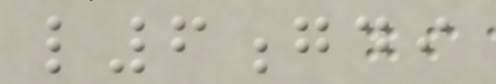l6gdi
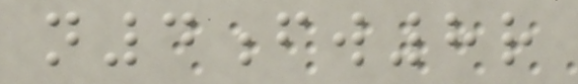n4fw8r
